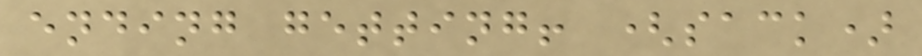ending getting! (sack)
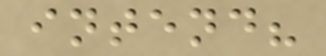intend?
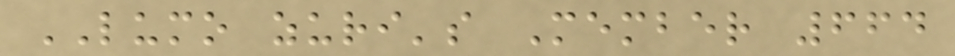LUMO zuri's Member 664
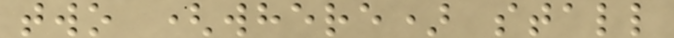two (where) stall
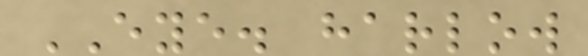EYE. harlow
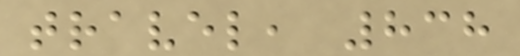travel, 838
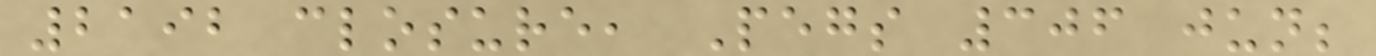2192 closure, Pegs 306 jun;
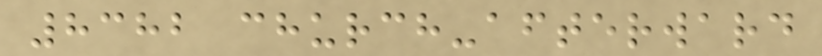8382 church-afterward
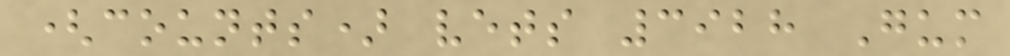(counts) vets 3928 Gum
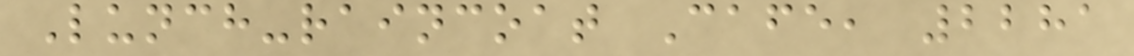Lunch-raincoat Cafe, 2281
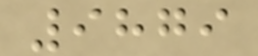9879
